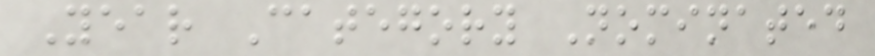Year Category Nominated
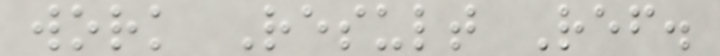work Result Ref.
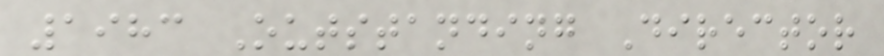1983 Outstanding Director
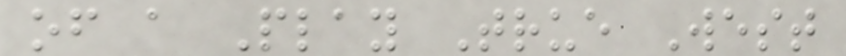of a Play True West
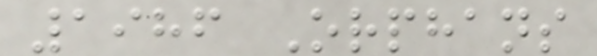1986 Orphans
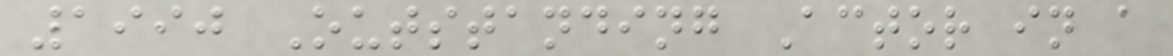1990 Outstanding Actor in a
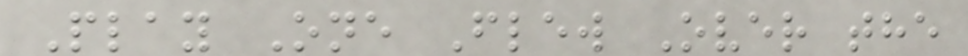Play One Flew Over the
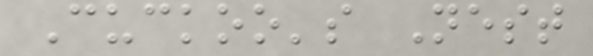Cuckoo's Nest
